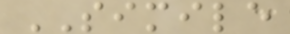SIMILE
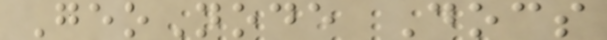GeoNode Docs
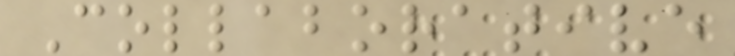Collaborative
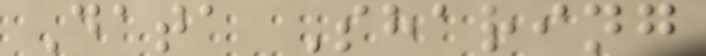Data Sharing
